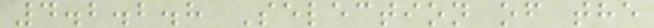4.2.2.8 Selection of the
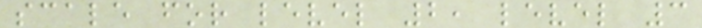scale for level 2, level 3
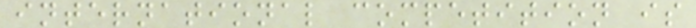international competition is
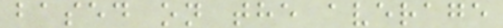based on the average
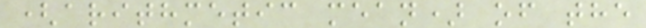(arithmetic mean) of the
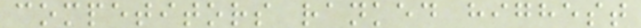competitors ranked highest
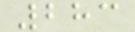283
